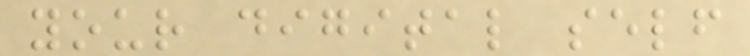your digital self
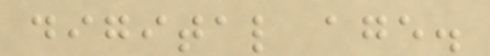digital age.
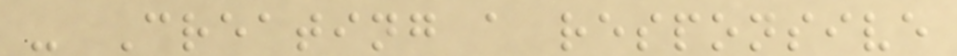- Creating a responsive
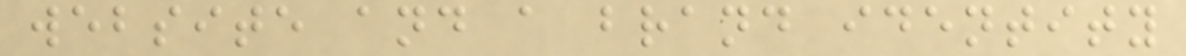website and a brand identity
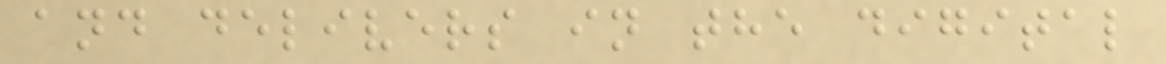and delivers in the digital
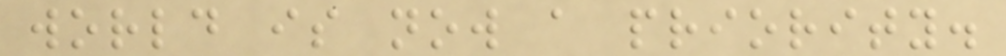world is now a priority.
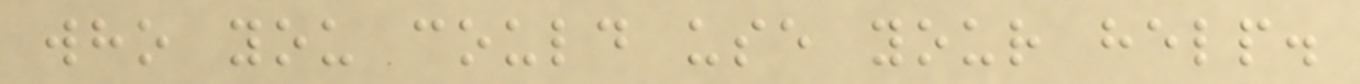who you could use your help.
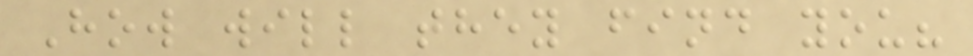How will they find you?
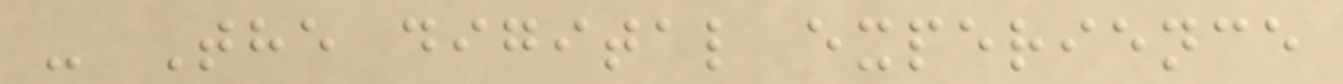- The digital experience
